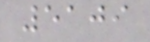5109
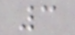3
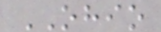OHIO
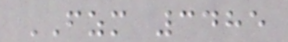FZM 3485
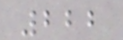222
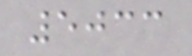5033
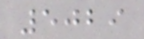5029
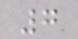7
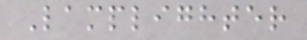Lamplighter
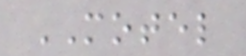MOTEL
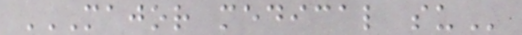MAJOR MEDICAL SU
